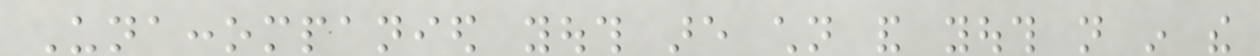Unaccompanied youth are children and youth not in the
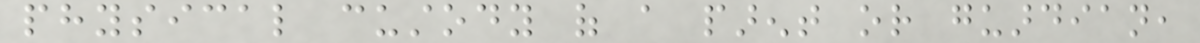physical custody of a parent or guardian,
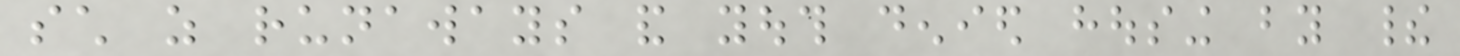such as runaways and youth denied housing by their
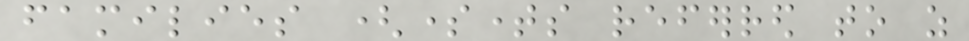families (sometimes referred to as
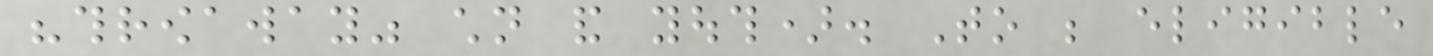"throwaway" children and youth). To be eligible
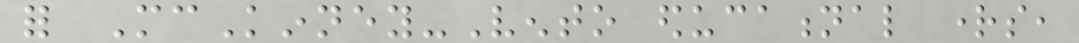for McKinney-Vento educational rights,
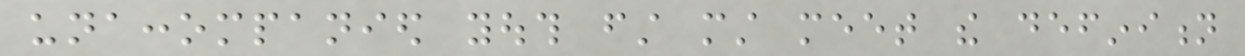unaccompanied youth first must meet the definition
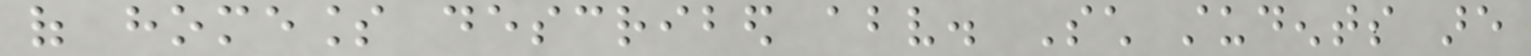of homeless described above. Such students are
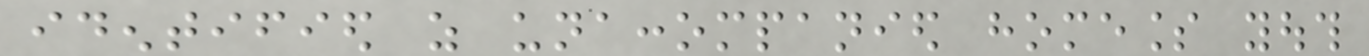identified as unaccompanied homeless youth
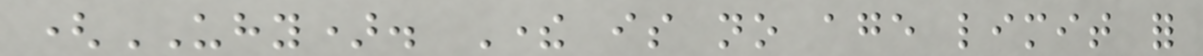(UHY). There is no age limit for
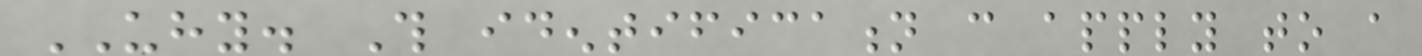UHY. This identification can apply to a
